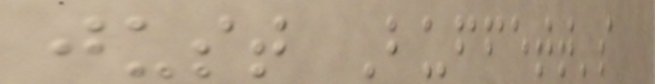just Buffett's
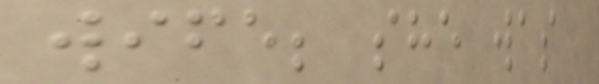wife; she was
